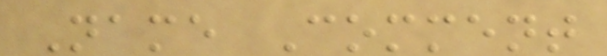Name Comment
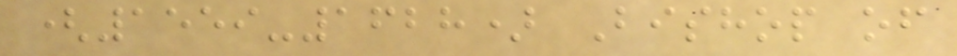(1559-1628) Bishop of
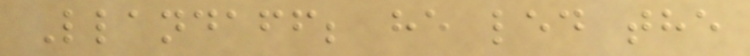Llandaff; he led the
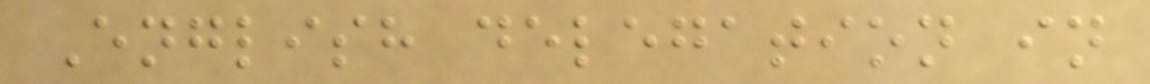English delegation in
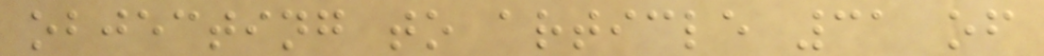objecting to article 31 of
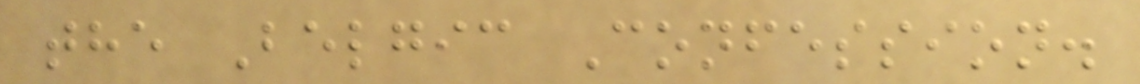the Belgic Confession.
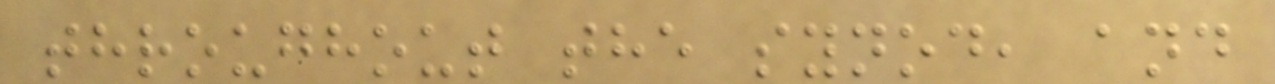throughout the synod, and
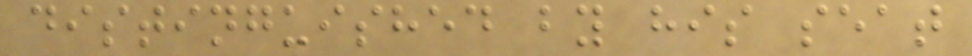distinguished by his seat
